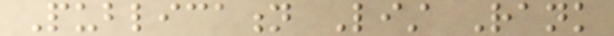Publication List Rank
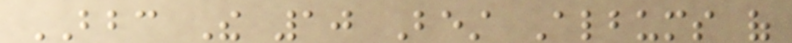BBC The 10 Best Albums of
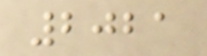2021
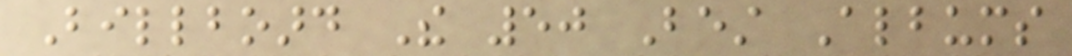Billboard The 50 Best Albums
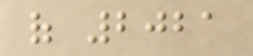of 2021
